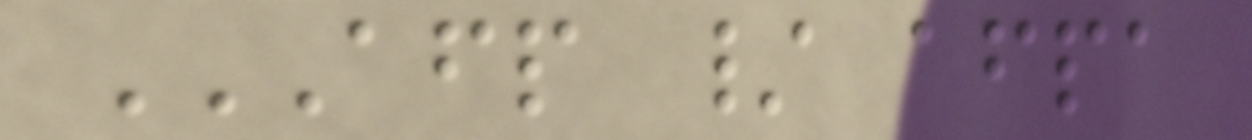AFP / AFPA
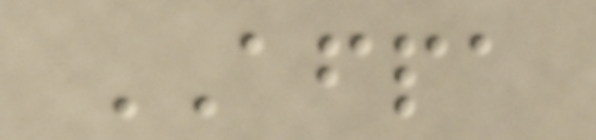AFPA
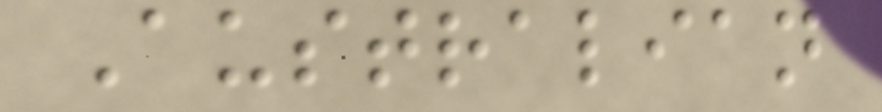Australian
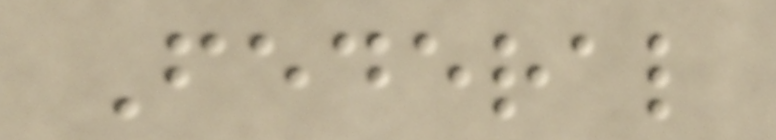Federal
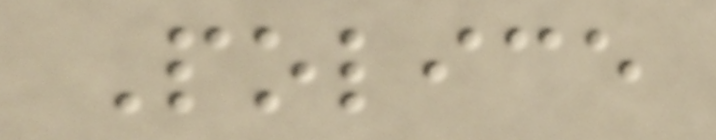Police
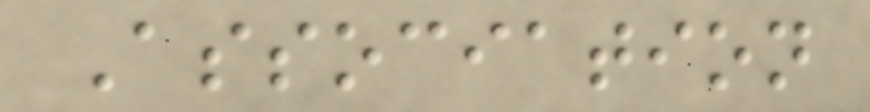Association
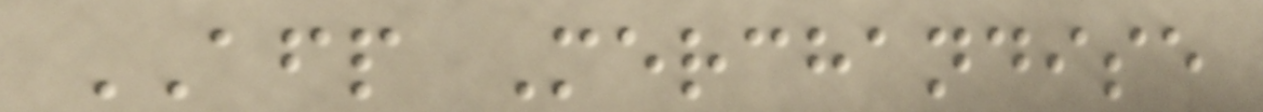AFP Merchandise
